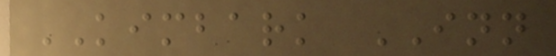KIMBARK INN
